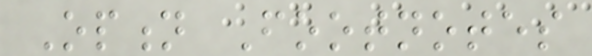Option Footnotes
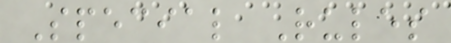Special Rules
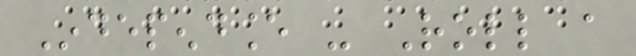Independance - Roll a
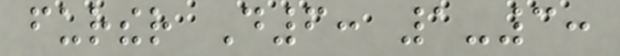further D6: 1-3:
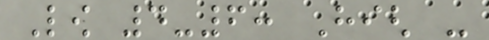Low 4-6: High -
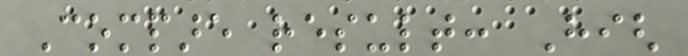Compare result: High
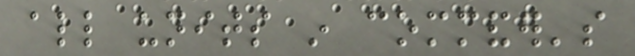all units in commander's
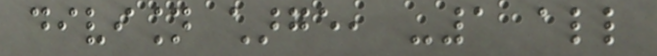division charge, -1 all
